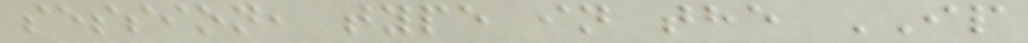session, type in the IP
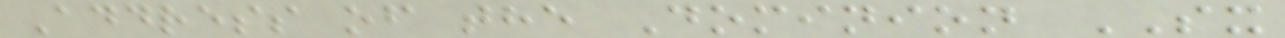Address of the Dominion SX
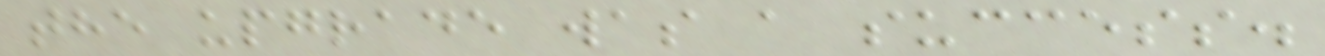the upgrade was a success.
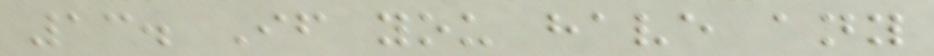13. If you have any
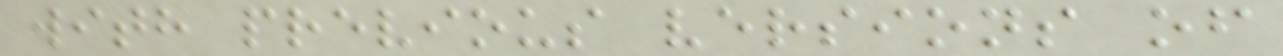with previous versions of
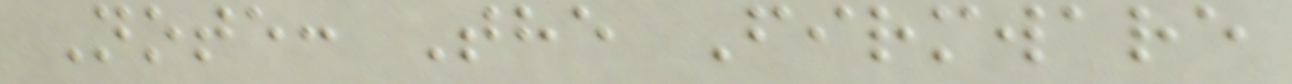Note: The Firmware
